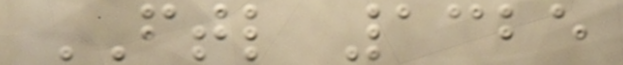FTL 1325
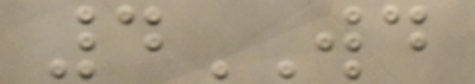4WD
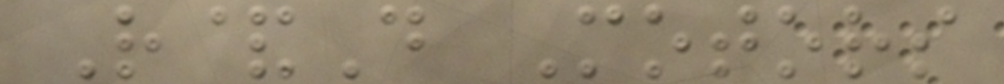R&D Motors
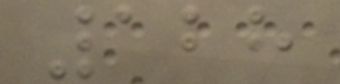128
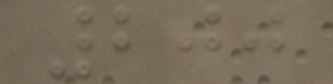200
